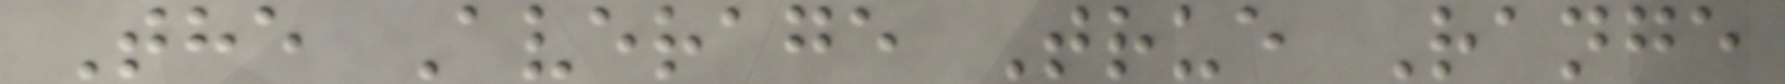The Average True Range
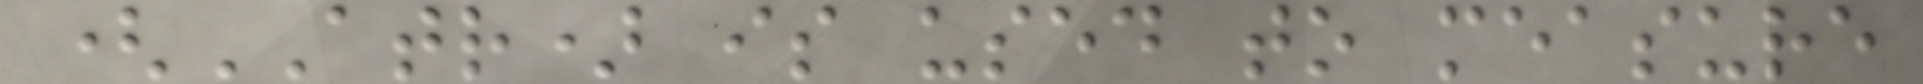(ATR) is used to measure
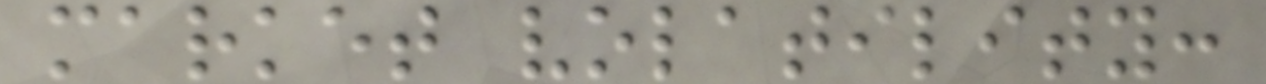market volatility:
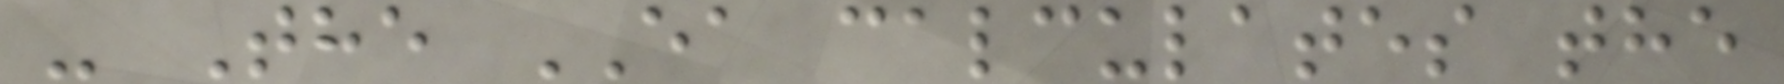- The EA calculates the
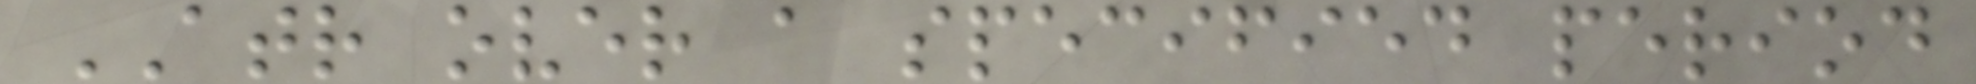ATR over a specified period
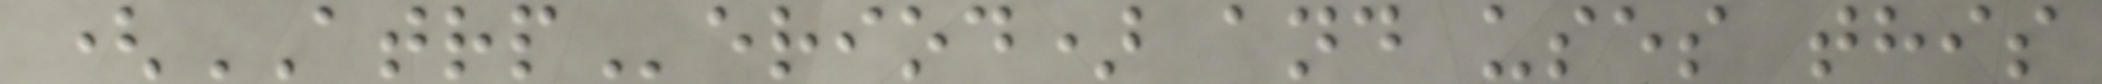(ATRPeriod) and uses this
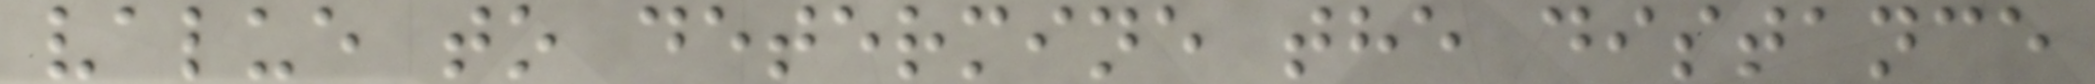value to determine the distance
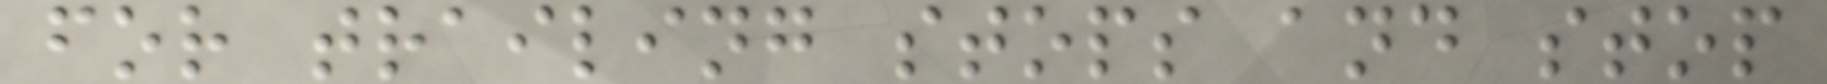for trailing stops and stop
